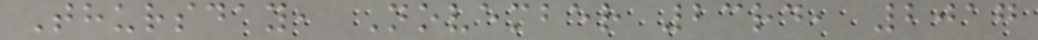Thursday, November 23rd, 2017
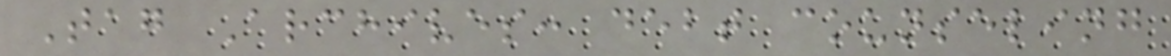Tag Archives: debt counseling
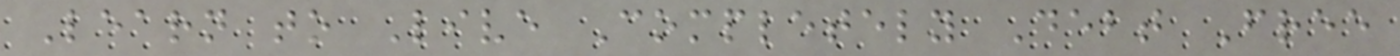Learn to Live Completely Debt Free
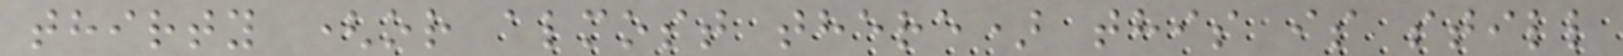thirty (or almost there) this is still
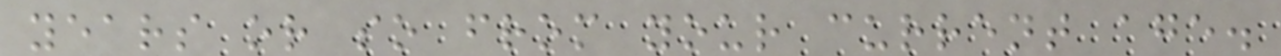years or so from your current age.
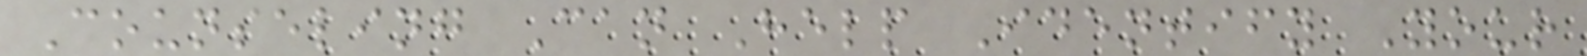Counseling Can Help Identify Your
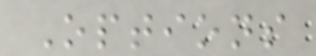Options
